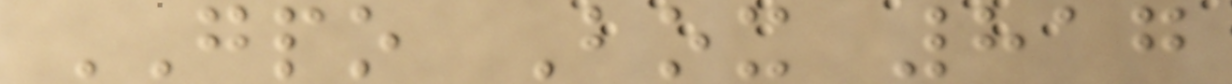GPO Box 817
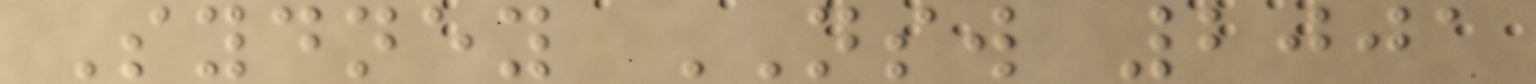Sydney NSW 2001
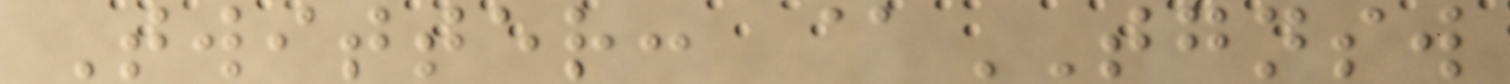Twitter: @TGNSW
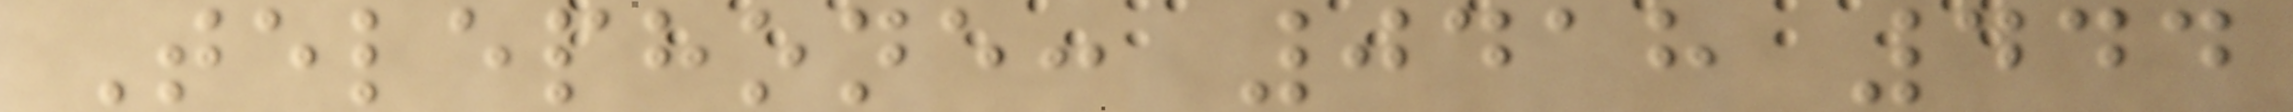Telephone: 0418 444
